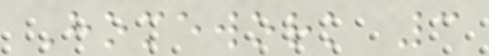Homework 3
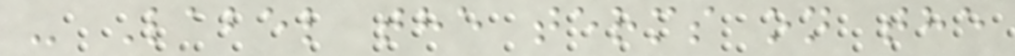- Label the terms on the
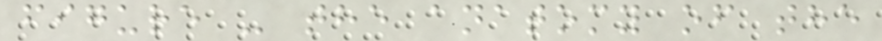figure - the anatomy of the
